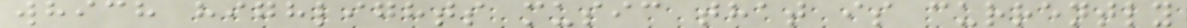which highlights music that is currently
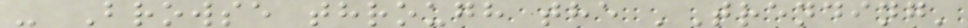- Browse through the 'Trending'
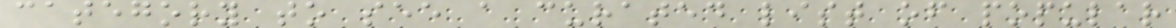category to see a curated list of popular
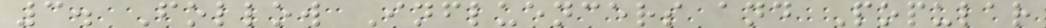3. Follow Influencers and Popular
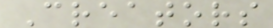Creators
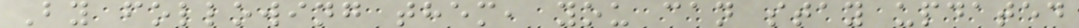By following them, you can stay updated
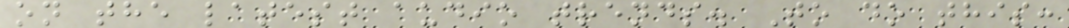on the latest audio trends. To do this:
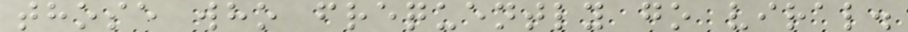those who frequently go viral.
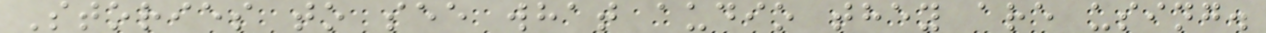Stories to see what audio they are using.
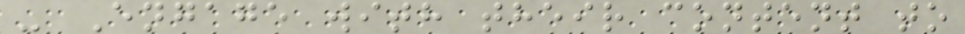- Engage with their content to
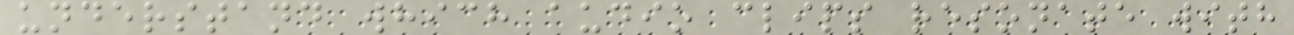understand which audio clips resonate with
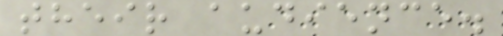their audience.
